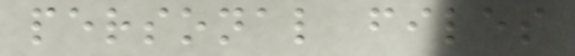personal files
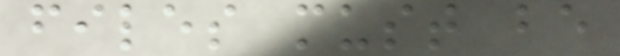files must be
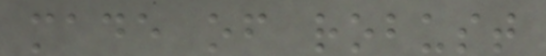made of robust
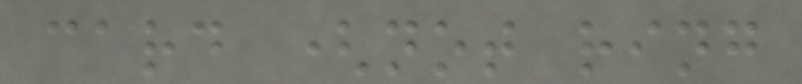card (not ring
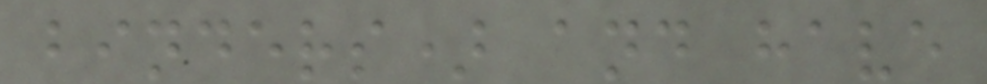binders) and have
